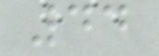44
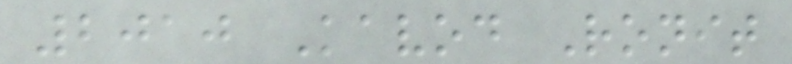2010 Kavod Ronit
